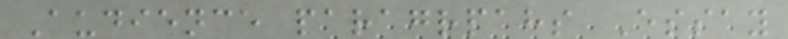Audience paragrpahs Essay
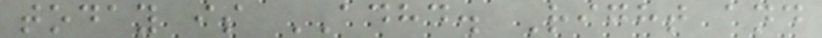today is ADHD. Right and
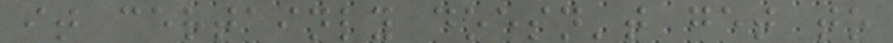it certainly doesn't get to
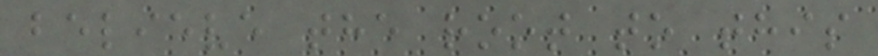believe the root to this
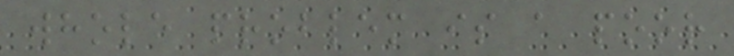whole problem is a poor
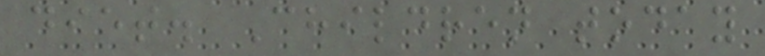diet. Children today
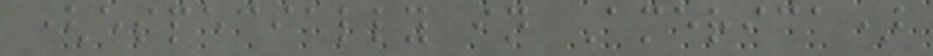(especially in America)
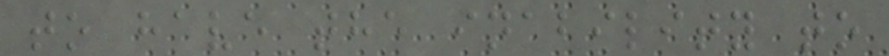to have the inability to
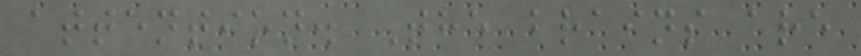attention. The brains are
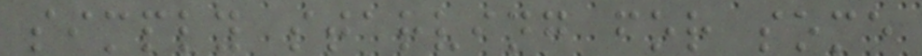simply starving for some
